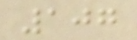107
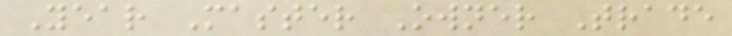Year Master Owner Trade
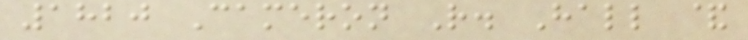1820 Cameron R. Hall &
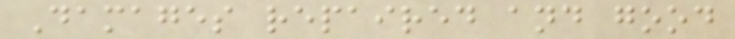Damages repaired and good
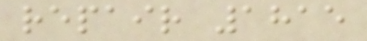repair 1815
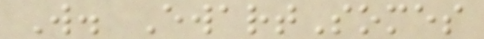W. EwartSomes
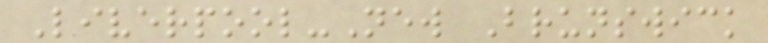Liverpool-New Brunswick
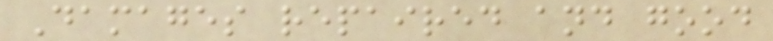Damages repaired and good
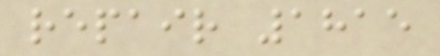repair 1815
